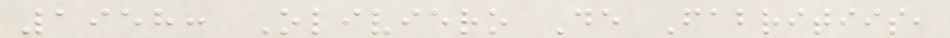1958: Oliviero De Fabritiis,
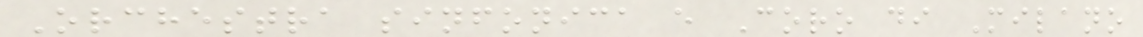Orchestra sinfonica e Coro di Milano
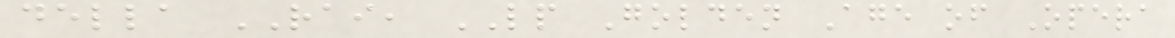della RAI, LP Golden Age of Opera
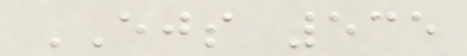EJS 535
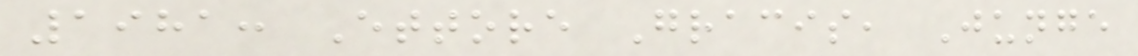1981: Ettore Gracis, Junge
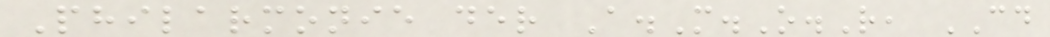Philarmonie der A.M.O.R, CD
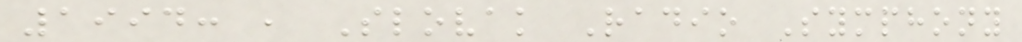1994: , Slovak Radio Symphony
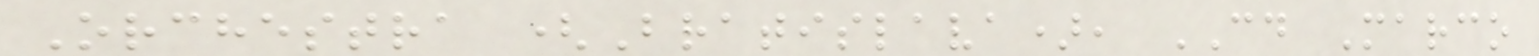Orchestra (Bratislava), CD Marco
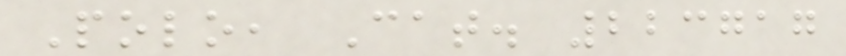Polo, Cat. 223717
